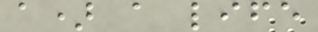a) a life
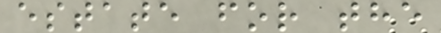estate for the
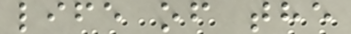life of the
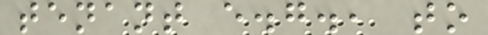tenant e.g., to
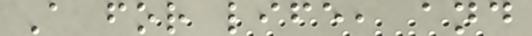A for life, and
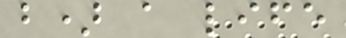b) a life
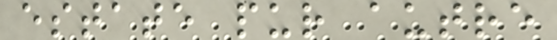estate pur autre
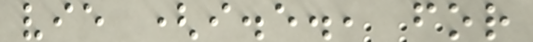vie (i.e., for
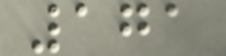171
